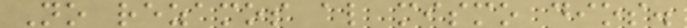No rezamos al mismo dios.
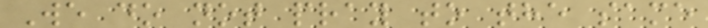We do not pray to the same
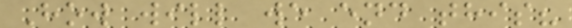How will we end this?
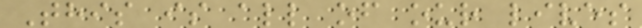This is all of our lives
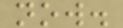now.
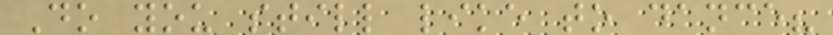Do you still like to dance?
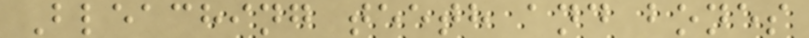Bleaching teeth and bones
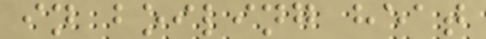in boiling heat
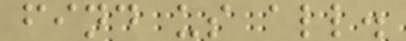find us all.
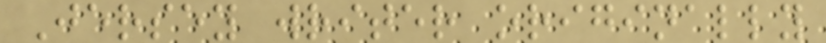Jersey writer originally
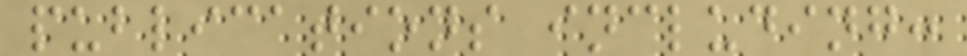publications including:
